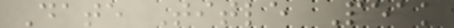Date Title Peak
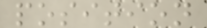position
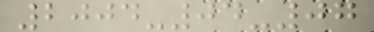2004-04-07
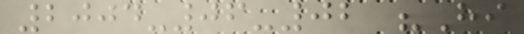2004-06-02 "Hi
